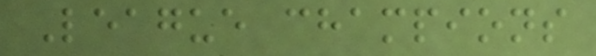League champions
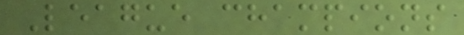League champions
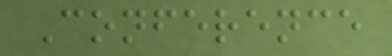Conference
